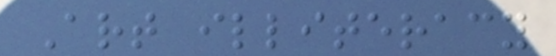Art illiteracy
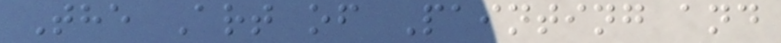The Art of Painting and
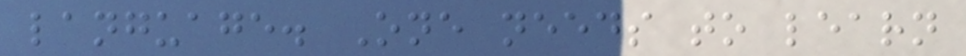language. One needs to learn
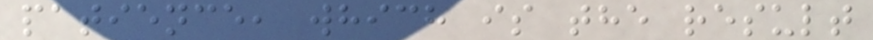patience, which is the result
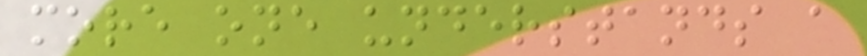more one understands a
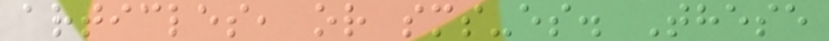articles, or sms-es. These
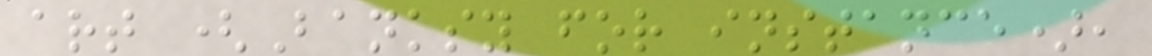art (Banksy for instance),
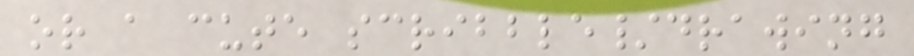or a cute scribble/drawing
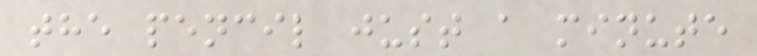the pencil just a minute
